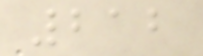212
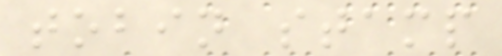tobin stamp
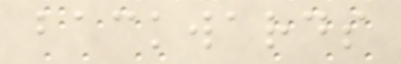backwards
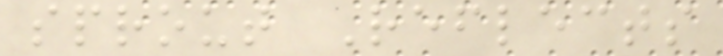sprout Reflects
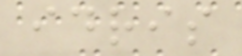idris
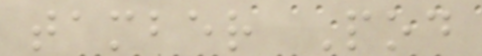tamber Pod
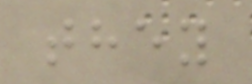they
